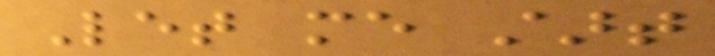Let me start
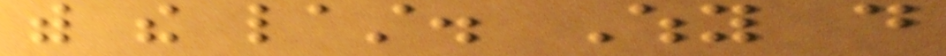with the last. Why do
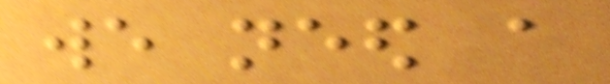we need a
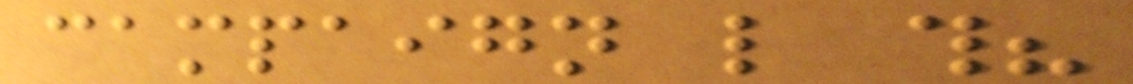campaign like this?
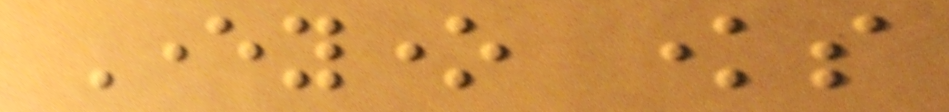Everyone knows
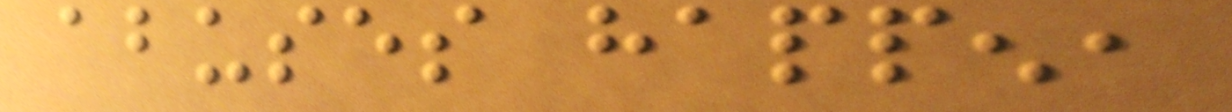abuses happen,
